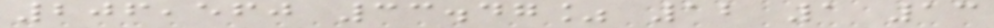206,560 33.47% 12 1 13
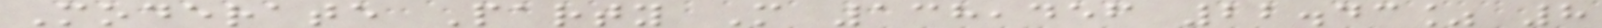Moderate Party M 138,456 22.43% 8
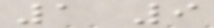1 9
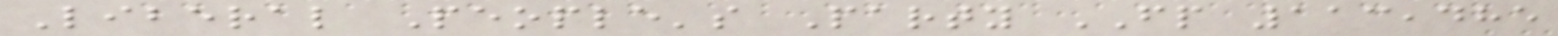Liberal People's Party FP 113,485
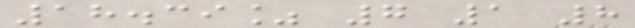18.39% 7 1 8
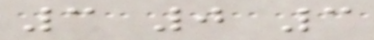3 0 3
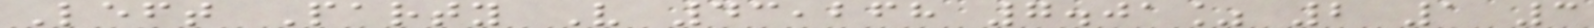Left Party V 43,268 7.01% 2 1 3
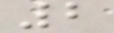2
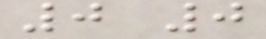0 0
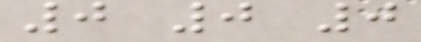0 0 0
